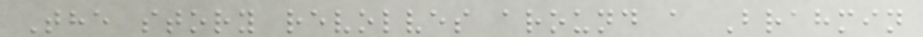The story revolves around a Brahmin
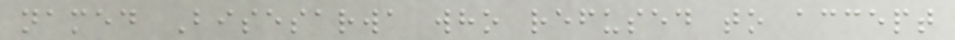named Bisesarwa who refused to accept
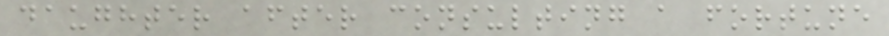daughter after consulting a fortune
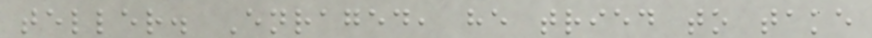teller. Enraged, he tried to take
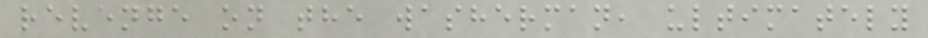revenge on the washerman, ultimately
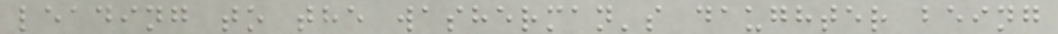leading to the washerman's daughter being
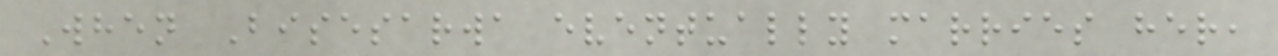When Bisesarwa eventually marries her,
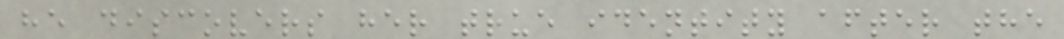he discovers her true identity after the
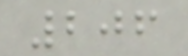206
